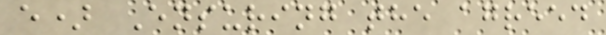e) Ensuring the agreed
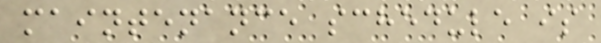maintenance schedule is
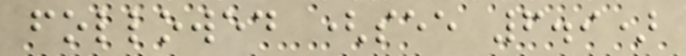followed (see 6.9)
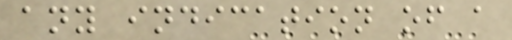any indication of a
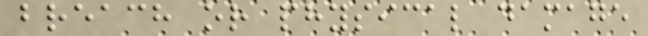breach or physical damage
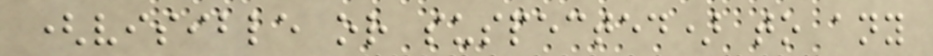(visible or suspected) to any
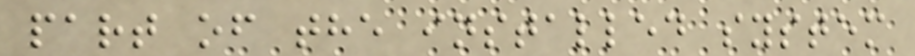part of the installed system
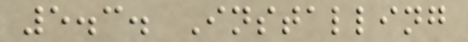5.3. Installing
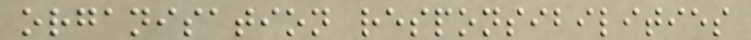organisation responsibilities
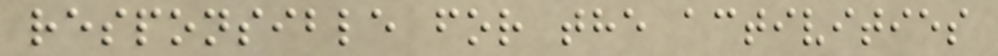responsible for the activities
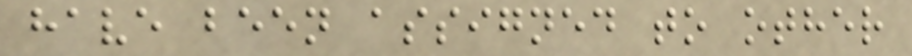have been assigned to other
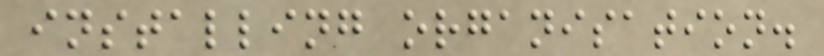installing organisation.
